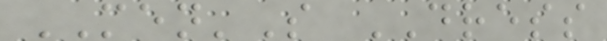MEN'S DRESS
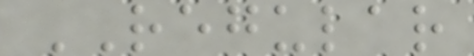REGULAR
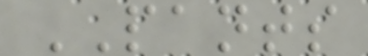PANTS
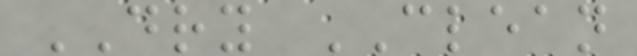DRY CLEAN
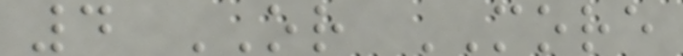4 OR MORE
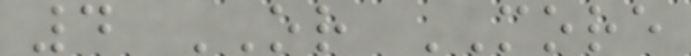4 OR MORE
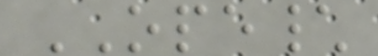OPE\
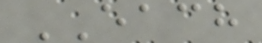EACH
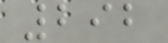292
